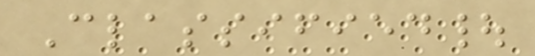Classified|
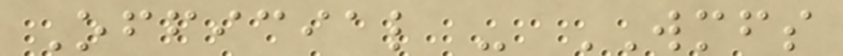Official - WMFS
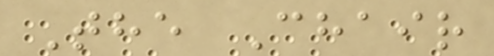The Chair
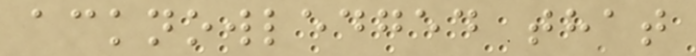acknowledged that
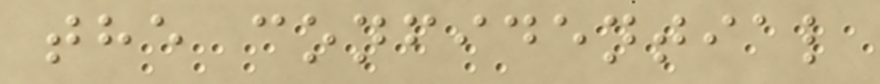the confidential
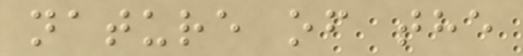nature of the
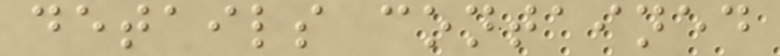details contained
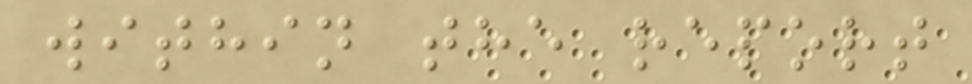within the report
